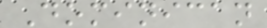Dominican
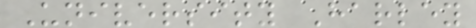University Harley
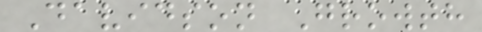Davidson Growth
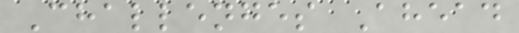Challenges Ahead
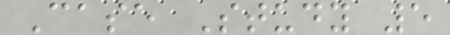Case Study 5
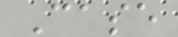Case
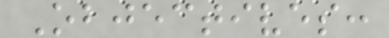Objectives:
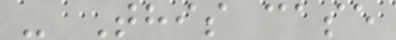- This case
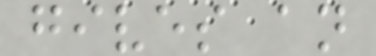gives an
